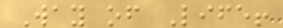Way of Life!
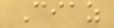Ciaz
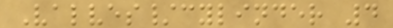Valves/cylinder 4
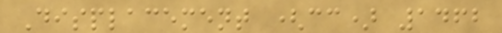Displacement (cc) 1462
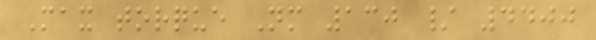Max torque Nm 130 / 4400
